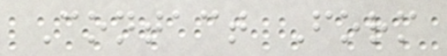Contact Form
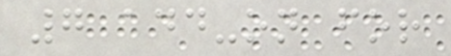7 add-on for
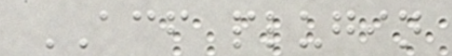ACF plugin
